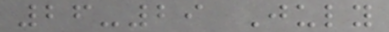26-29 July
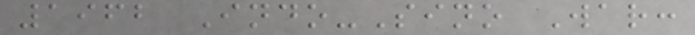1962 Indo-Sino War:
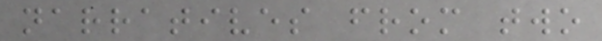narratives from two
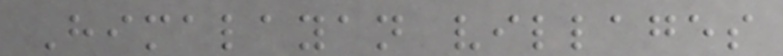Himalayan villages
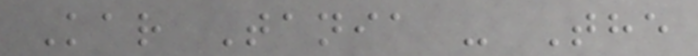Kar Tania - The
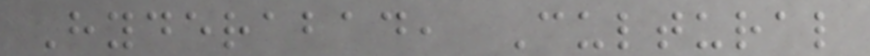Hyderabad, Cultural
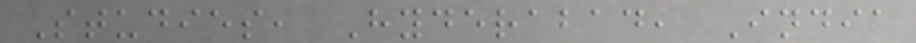Studies, Hyderabad, India
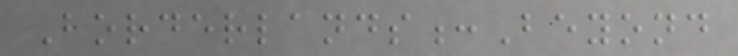Borderlands:Beyond
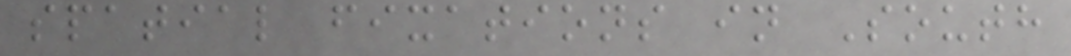spatial fixations in South
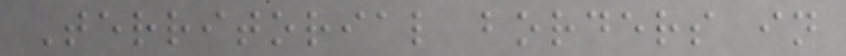Territorial borders in
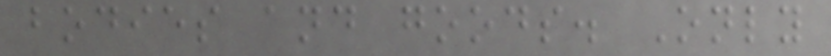bodies and goods. Only
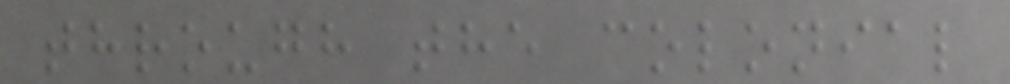through the colonial
